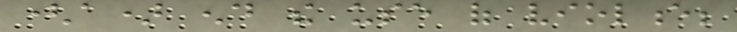(a) end the use of violence;
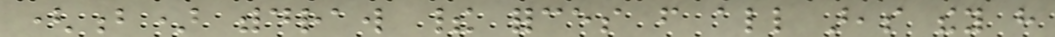(b) withdraw their forces from all areas they have
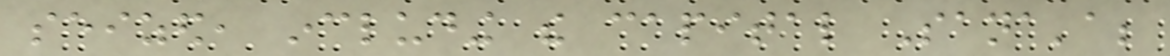seized, including the capital Sana'a;
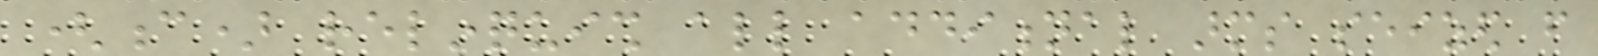(c) relinquish all additional arms seized from
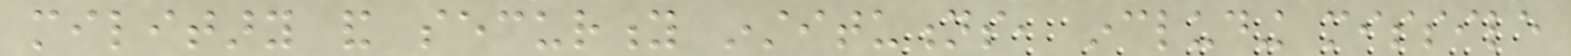military and security institutions, including missile
